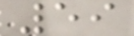59
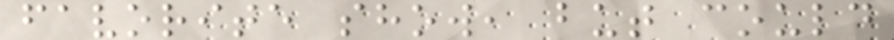favorite show, but could
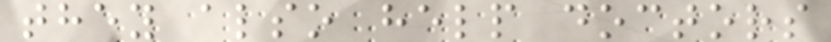they also help doctors
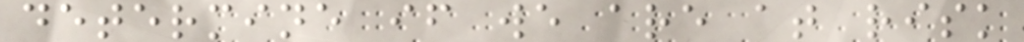determine if we are at risk
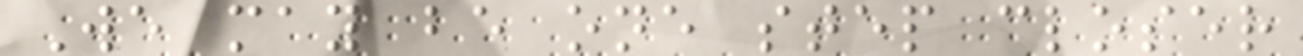We may be one step closer
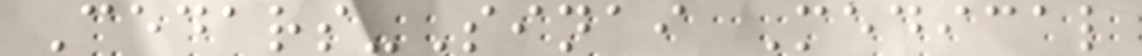Cedars-Sinai Medical
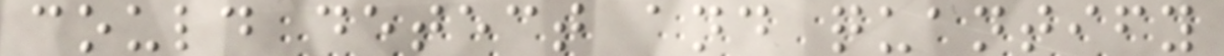could detect and quantify
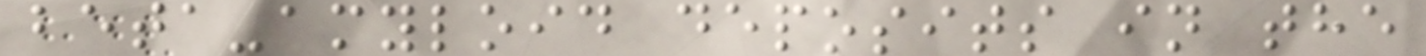beta-amyloid deposits in the
